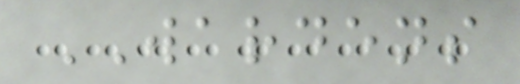WARDENS
